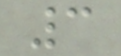3
